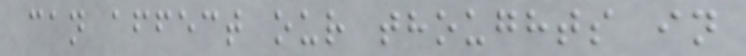can affect our thoughts in
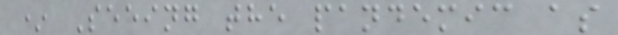* Seeing the pandemic as
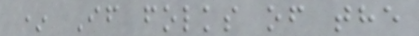* If folks of the
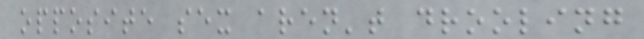opposite sex aren't drooling
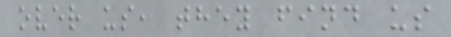over us, they find us
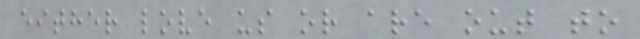either love us or are out to
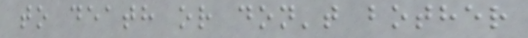to death or don't bother
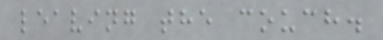leaving the couch.
